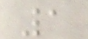1
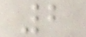2
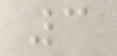3
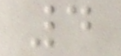4
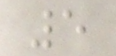5
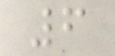6
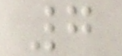7
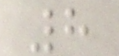8
